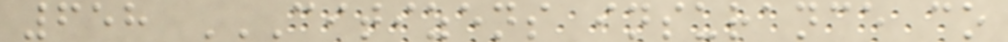658 CITIZENS INSURANCE CO
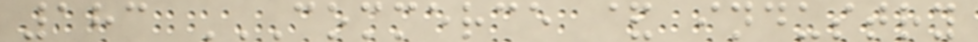183 COMMERCE & INDUSTRY
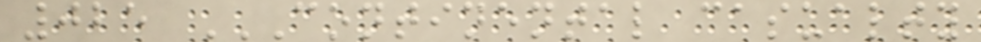025 CONTINENTAL CASUALTY
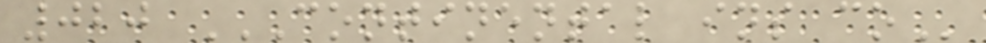020 CONTINENTAL INS CO
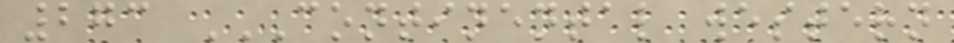273 CONTINENTAL WESTERN
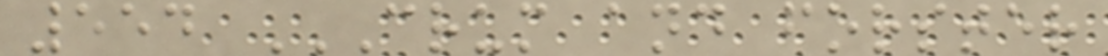554 CRUM AND FORSTER
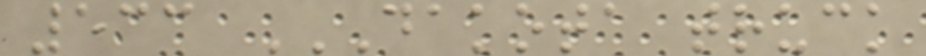533 DAKOTA TRUCK
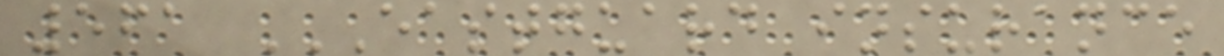561 EASTGUARD INSURANCE
